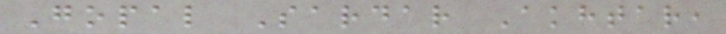Gopal Sardar Akhtar,
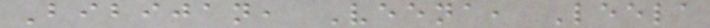Bibijan, Veena, Leela
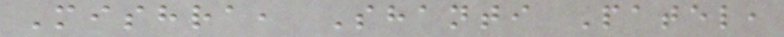Mishra, Shanti Patel,
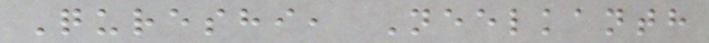Qureshi, Neelkanth
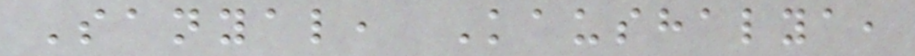Sanyal, Kaushalya,
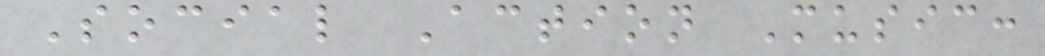Social Action Music:
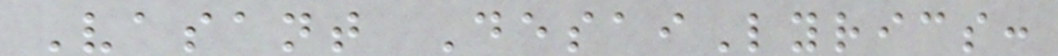Vasant DesaiLyrics:
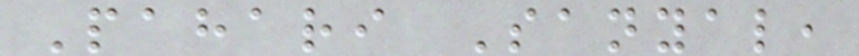Pahari Sanyal,
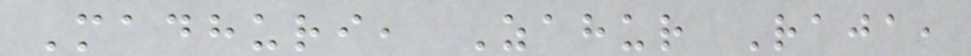Madhuri, Zahur Raja,
